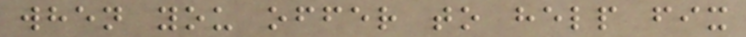when you offer to help fix
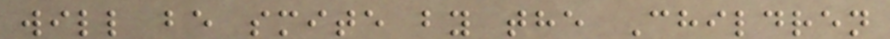will be smite by the Children
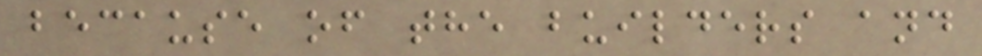because of the builders and
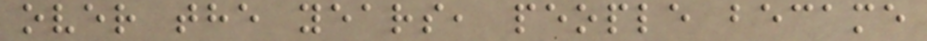over the years, people became
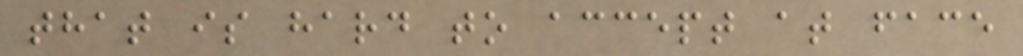that is hard to accept at face
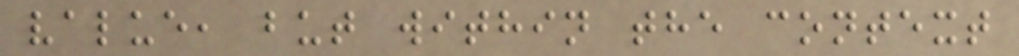value, but within the context
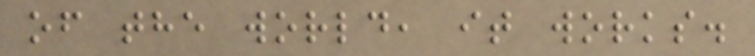of the world, it works.
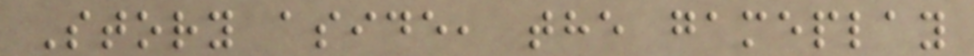Story aside, the gameplay
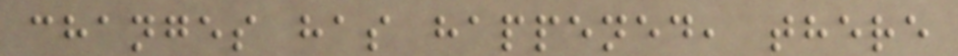changes has happened, there
